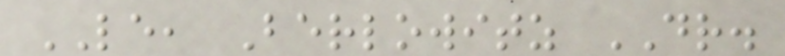LE, Berlowitz DR.
